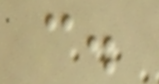c.
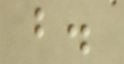b.
